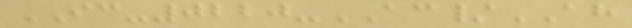IC-0220-AC/AH
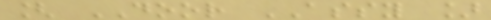[ DOOR ASSY ]
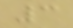3
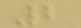2
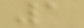1
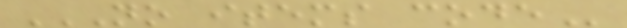NO ITEMS CODE
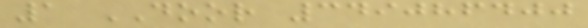1 DOOR 349086400
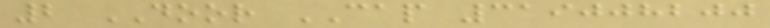2 DOOR CAP 319008200
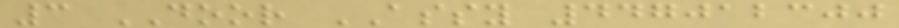3 DOOR ASSY 447012300
